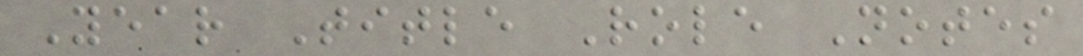Year Title Role Notes
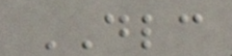DLC
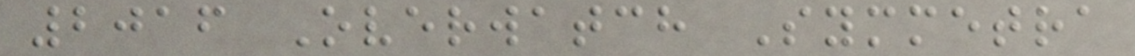2016 Overwatch Symmetra
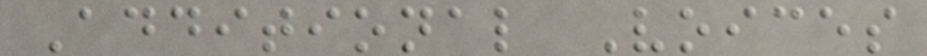Additional Voices
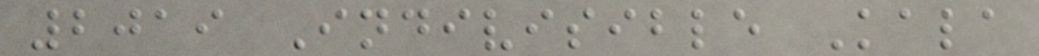2019 Indivisible Kala
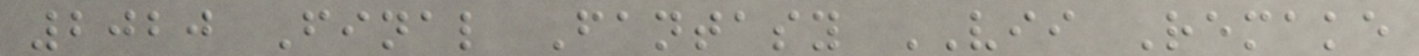2020 Final Fantasy VII Remake
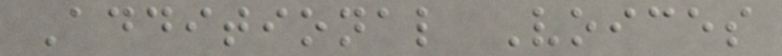Additional Voices
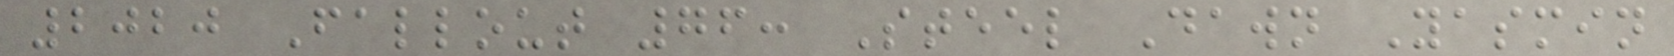2020 Fallout 76: Steel Dawn Yasmin
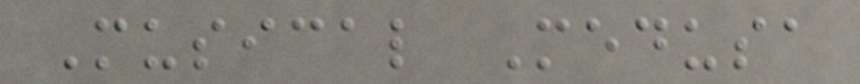Musical Medusa
